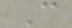C
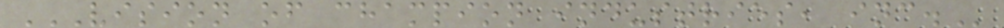VISION OF CHAMPION INDUSTRIES, INC.
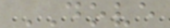DOVE
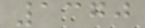1370
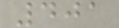401
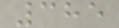385
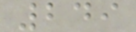249
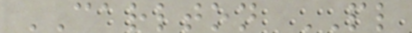CARLTON PL
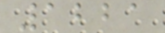1221
